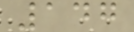147
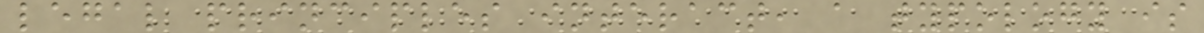legal principles interact, a typology is
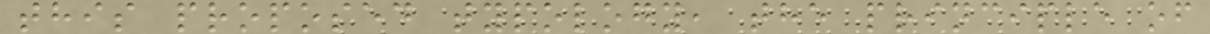this proposed typology, the principle of
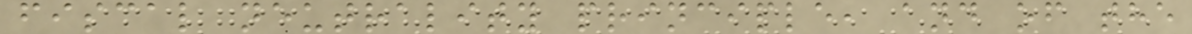fiscal neutrality principle, and of the
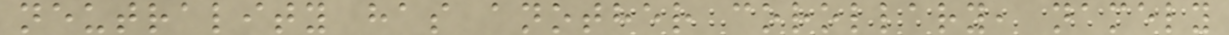neutrality has another corollary, namely
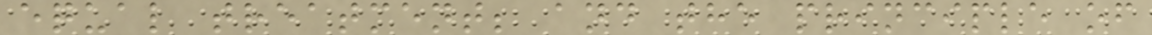equal treatment; and the principle of
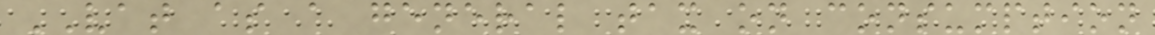VAT as a general tax on consumption
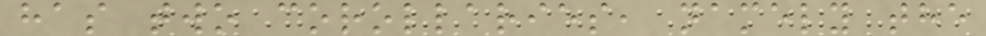has two corollaries, namely the
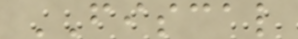FISCAL
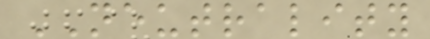NEUTRALITY
